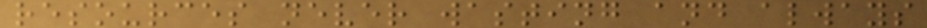resources never wasting and always
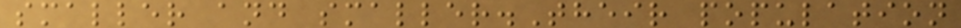smaller and smaller.Their population
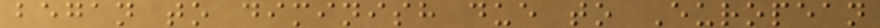began to diminish due to European
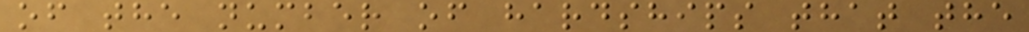of the number of hardships that the
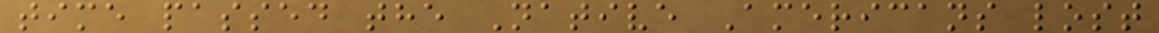time passed the Native Americans lost
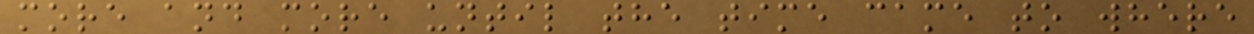more and more until the time came to where
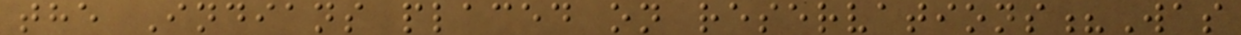the Indians placed on reservations?Was
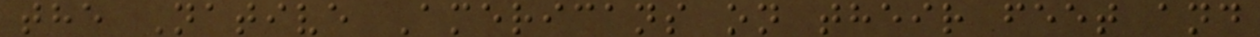the Native Americans on their feet and
